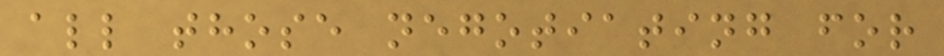all those negotiating for
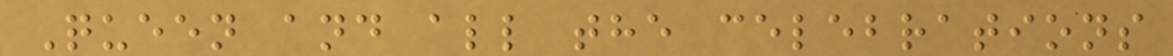Queen and all the celebrations
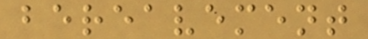bereavement
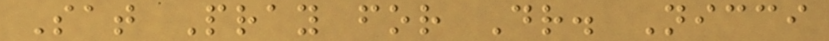Sat Pray for Dr. Nicci
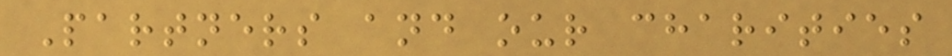Partners and our charities
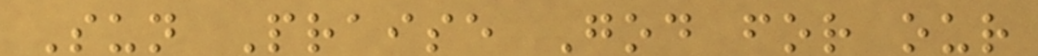Sun Praise God for our
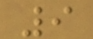9
